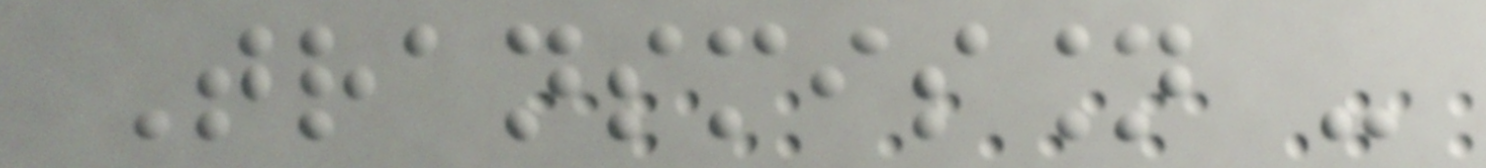Transmission -
